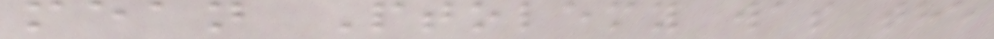mean Ptolemy was the
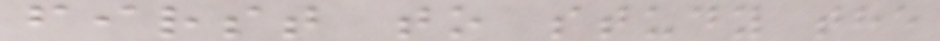first to study the
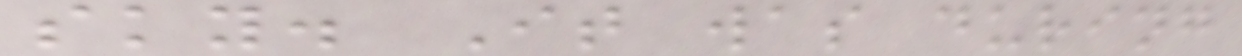sky. It was during
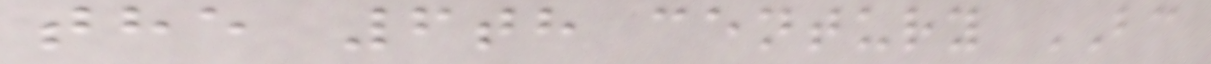the 6th century BC
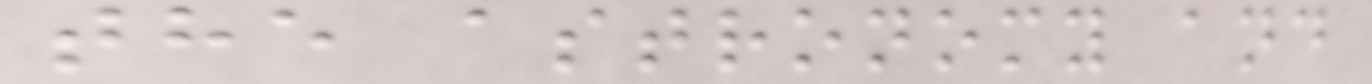the astronomy and
